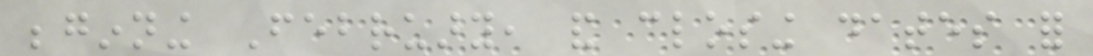beginning February, and closing dates for
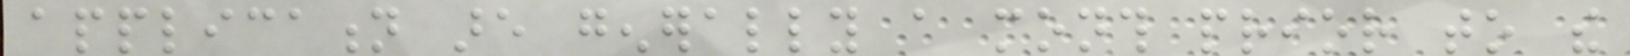application are generally a month prior to the
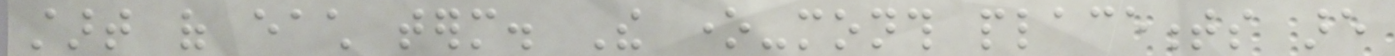start of each term. The one-month placements are
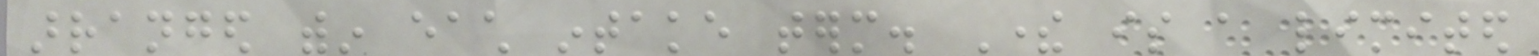arranged within each intake term. There is a limited
